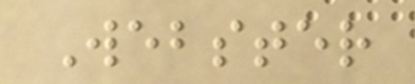Webster
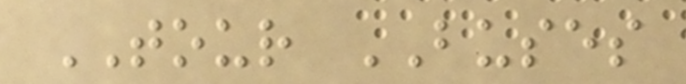TOUR BUSES
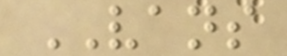VANS
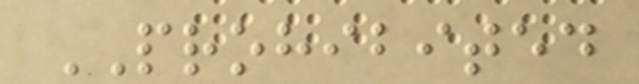PROHIBITED
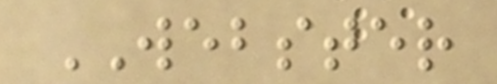WEBSTER
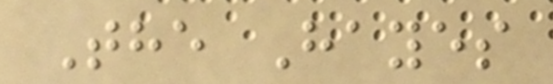The Hayes
